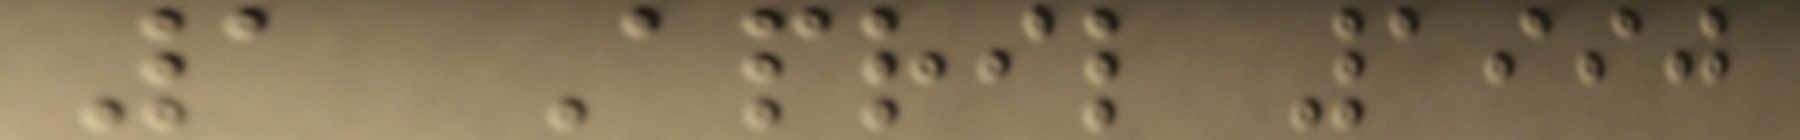1 April 1990
